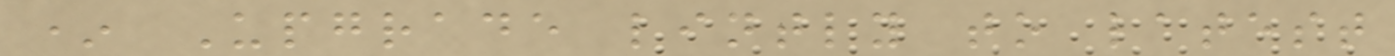* Upgrade lintly to latest
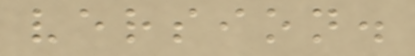version.
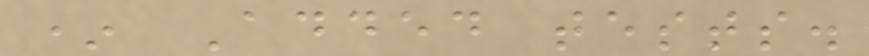* Added tests.
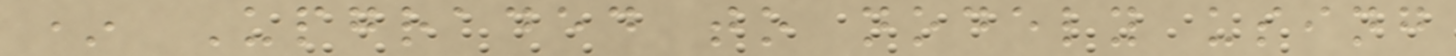* Upgraded to nodely using
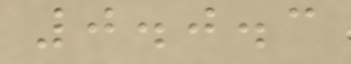0.0.3
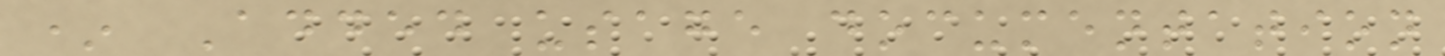* Added usage documentation
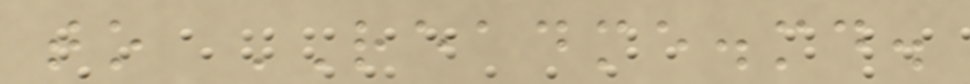to README.md.
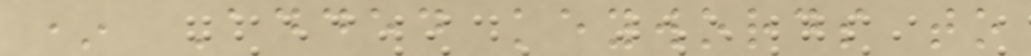* Added keywords to
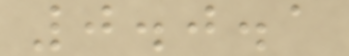0.0.1
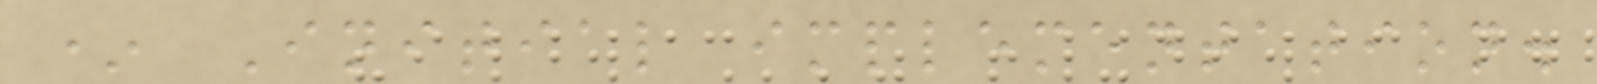* Initial implementation.
